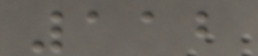112
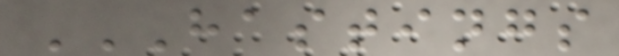HASTINGS
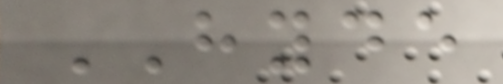HYDE
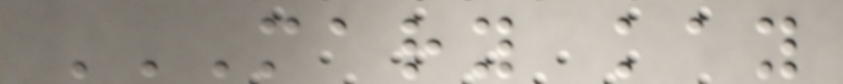MARY KAY
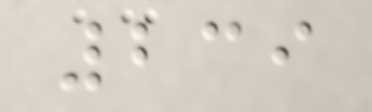239
